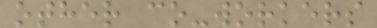other co-workers
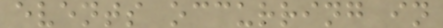events occurring in
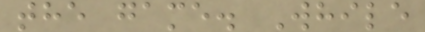the game. While
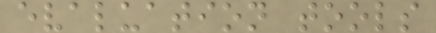evaluation tools
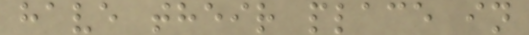have their place in
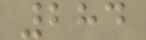284
